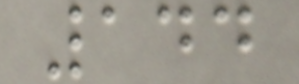144
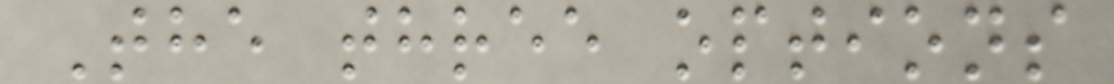The three options
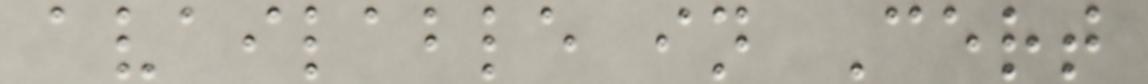available in Cert
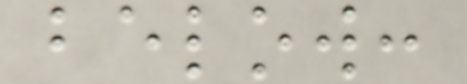below:
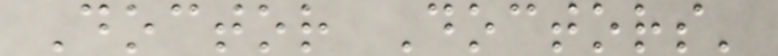Doctor Doctors'
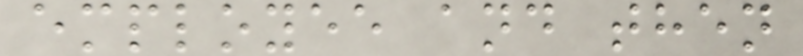employee and then
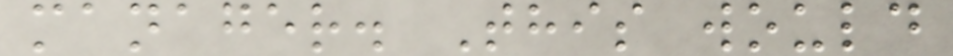manager. This would
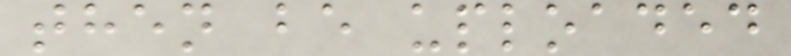then be uploaded
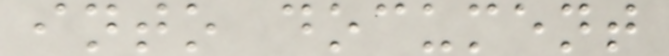into document
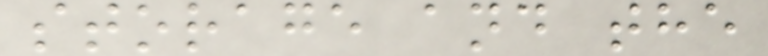storage and the
